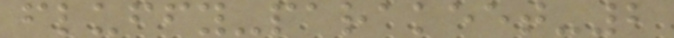fluffy-parakeet-2
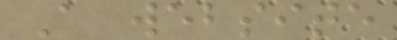A website
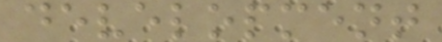development
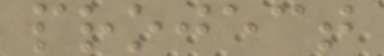project
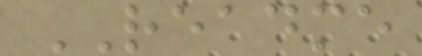README
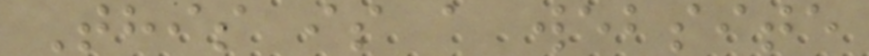This is a website
